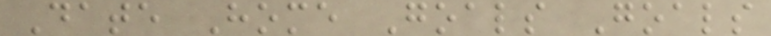Date Home Goals Goals
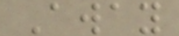Away
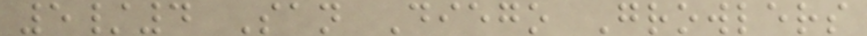5/4 San Diego Growlers
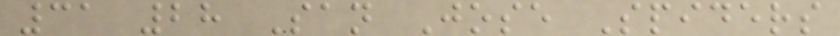31 28 San Jose Spiders
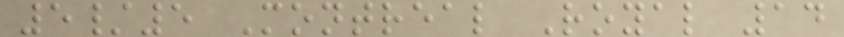5/5 Montreal Royal 14
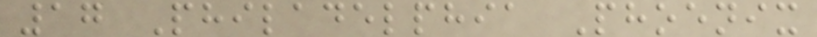17 Philadelphia Phoenix
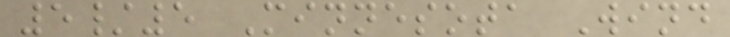5/5 Minnesota Wind
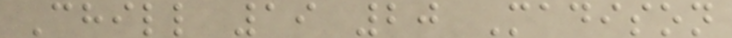Chill 19 20 Madison
